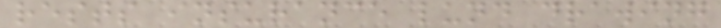rests insurance lund drawing
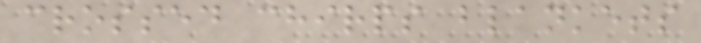crossed chirps blankets
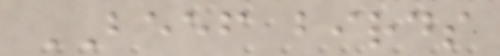BEEF birds
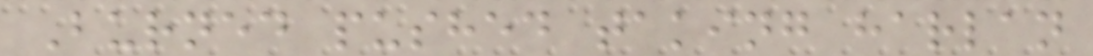Burned pushed taking harlan
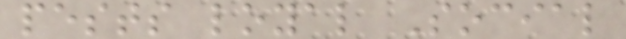pests loyal Social
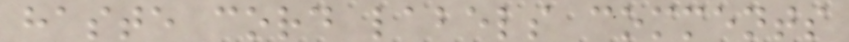haste cord labels comments
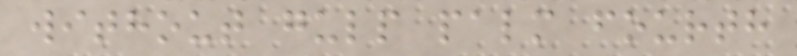without gulp palm fourth
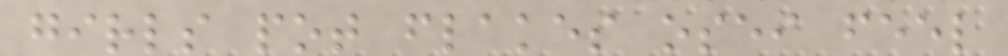girls pot flakes osei feel
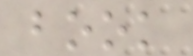book
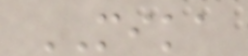MIKA
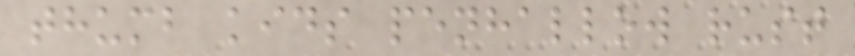thumb kids penhallow rust
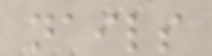nails
